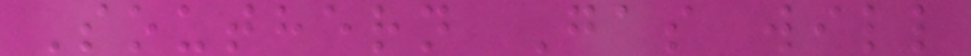Southern Gas will
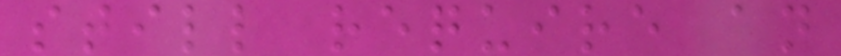still require an
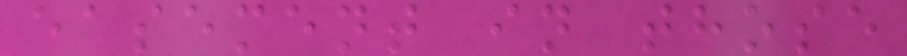easement in those
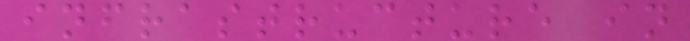infrastructure in
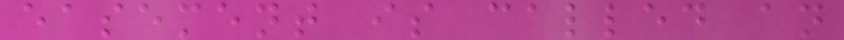easement is called an
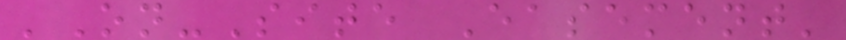'On-Site Easement'
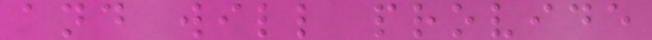and will provide
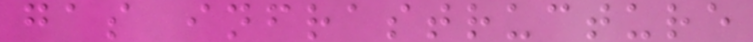gas infrastructure
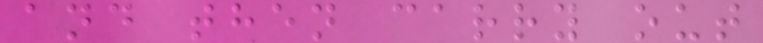and then carry out
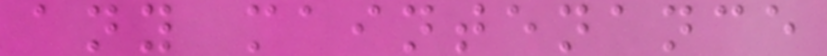any maintenance
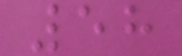58
